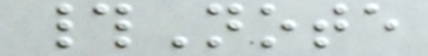#Note
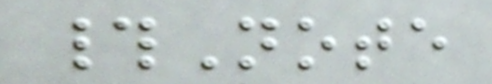#Note
